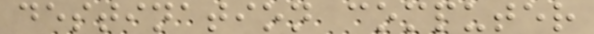destination computer
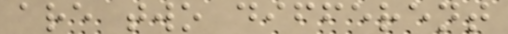are two different
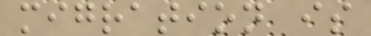migration is
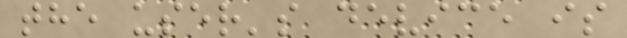the user's device is
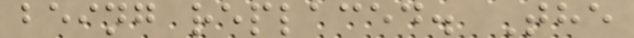being replaced. The
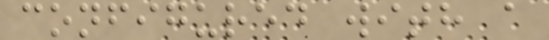configured with a
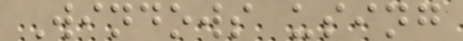Windows using
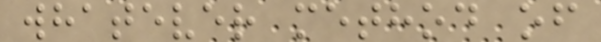whatever method of
